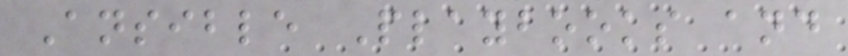Ansible Playbooks and
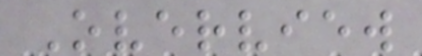Overview
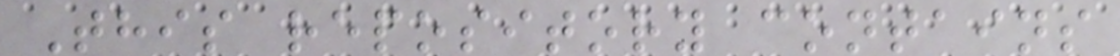This repository contains
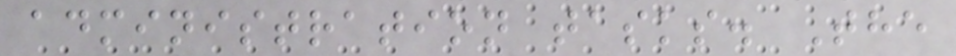administration tasks. The
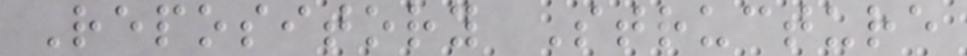Repository Structure
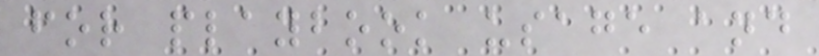for playbook usage and
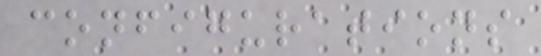configurations
